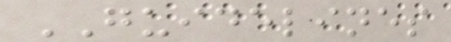GUIDELINES
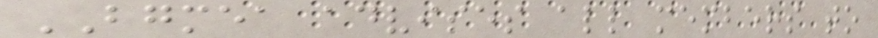BGMEA advises all members to
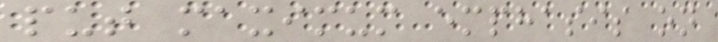put maximum emphasis on
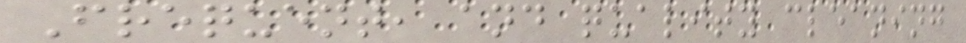Frequent, and quality cleaning
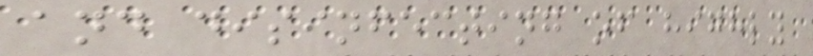and disinfecting of highly
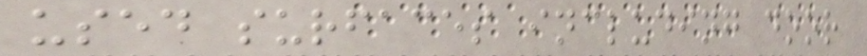used surfaces including door
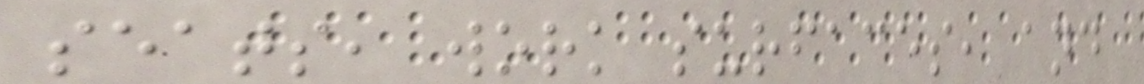seats, work surfaces, and
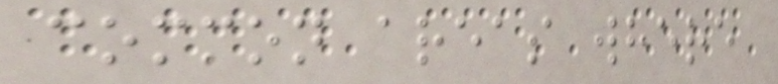common areas where
